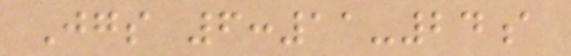Jgs 6:11-24a
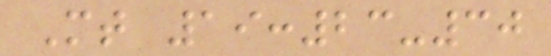Mt 19:23-30
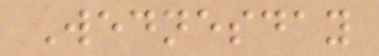Wednesday
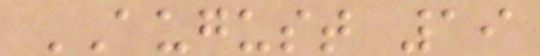AUGUST 19
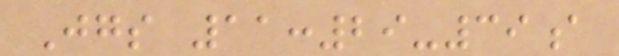Jgs 11:29-39a
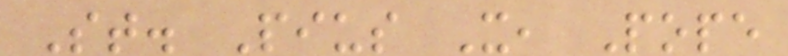St. Pius X, Pope
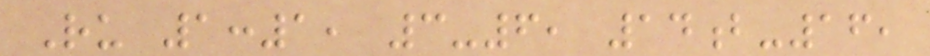Ru 1:1, 3-6, 14b-16,
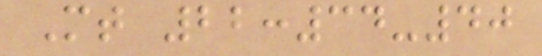Mt 22:34-40
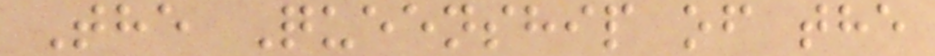The Queenship of the
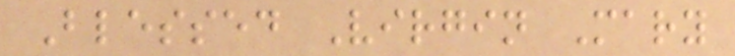Blessed Virgin Mary
